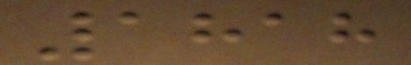1818
